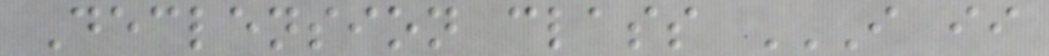Declension class I II
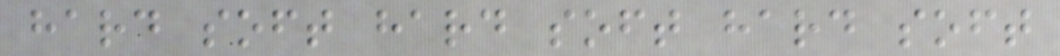hard soft hard soft hard soft
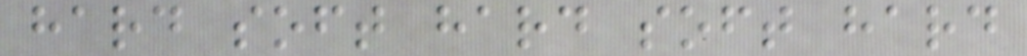hard soft hard soft hard
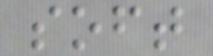soft
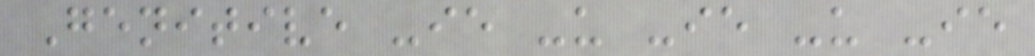Genitive -ie -u -ie -u -ie
